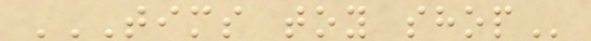TIMS TOY SHOP
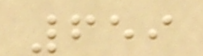659
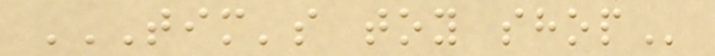TIM'S TOY SHOP
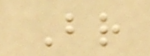Br
